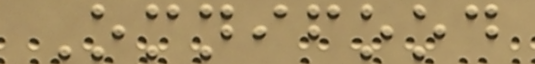Omnifood
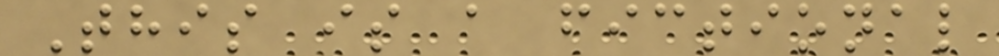This is a fictional
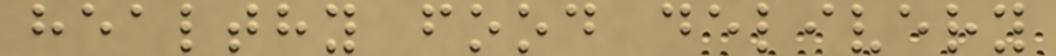healthy food delivery
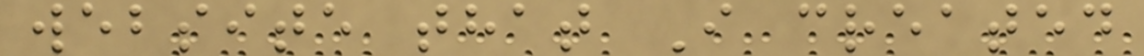website that I created
